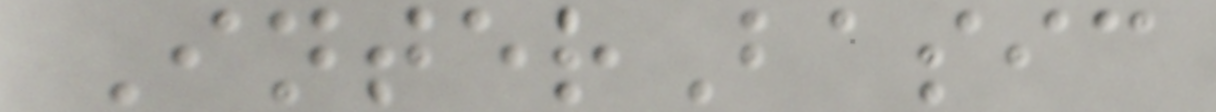InterBasic
